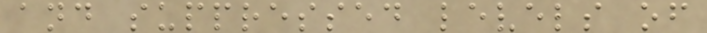and suppressed levels of
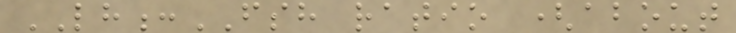LH:FSH ratio (about
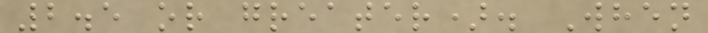2.5 or greater). When
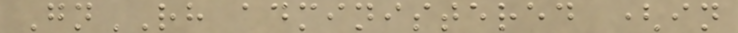GnRH administered (in
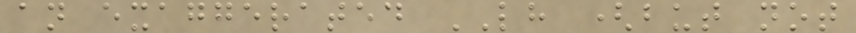an exaggerated LH (but not
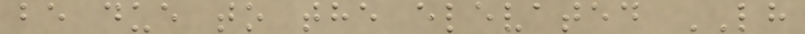be due to the elevated LH
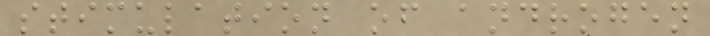stimulation of androgen
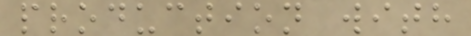production with
